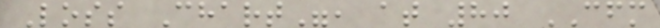Loss Chart", at 80 CFM
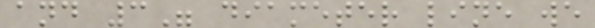and 3" diameter line we
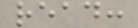read:
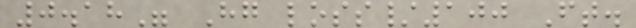0.18" Hg loss/100 Ft.
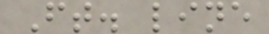Ft. line
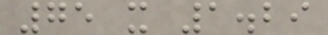75 x 1.29
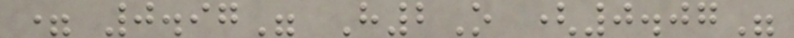= 0.97" H2O (0.07"
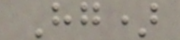Hg)
